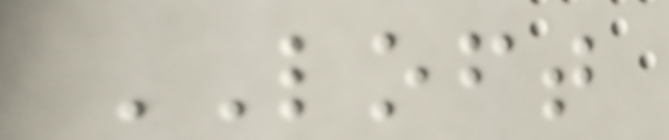LOFT
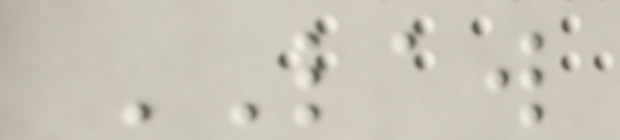LAW
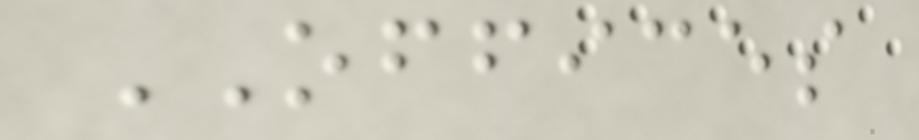OFFICES
